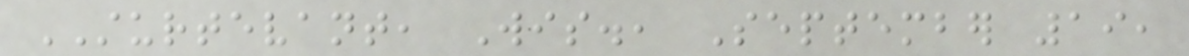STURTEVANT, Wis., September 19,
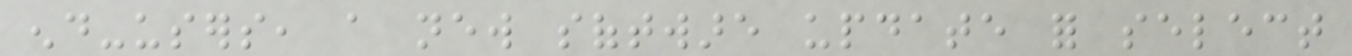end-users, a new software update for select
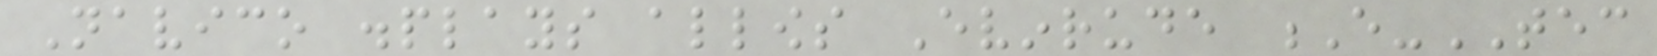Navico displays allows Evinrude E-TEC
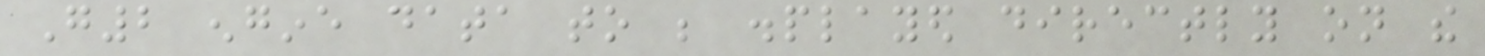G2 engine data to be displayed directly on the
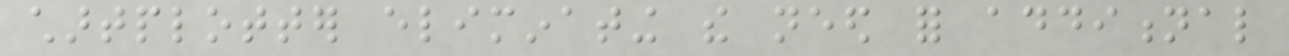chartplotter eliminating the need for additional
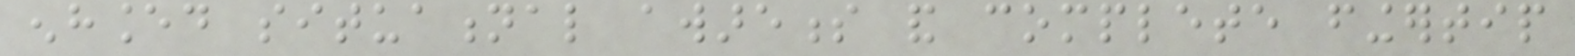enhanced situational awareness and complete fingertip
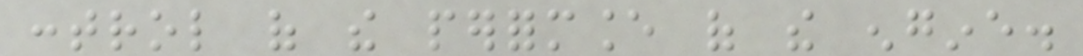control of the performance of the engine.
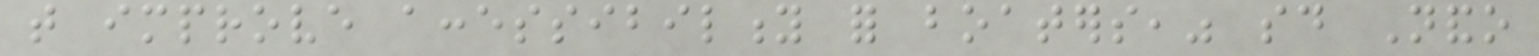that improve accessibility for boaters," said Nando
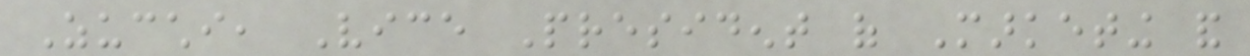Zucchi, Vice President of Marketing and
